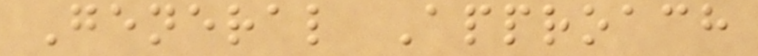General Approach
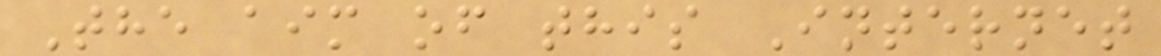The aim of this Internet
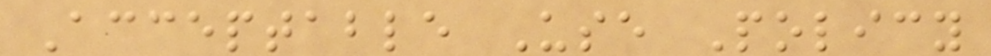Acceptable Use Policy
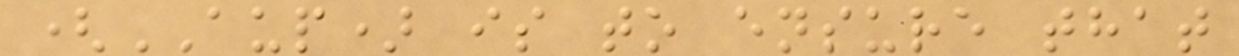(AUP) is to ensure that
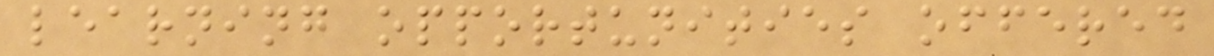learning opportunities offered
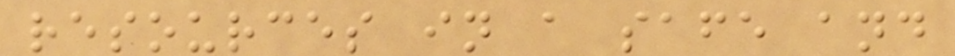resources in a safe and
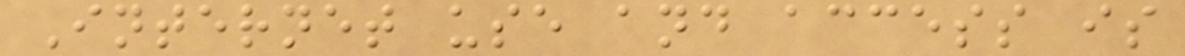Internet use and access is
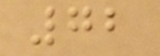72
